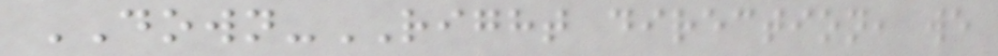DOWN-RIGHT direction, we
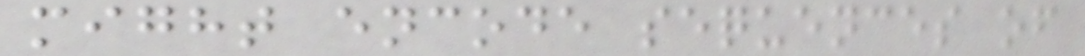might encode sequences of
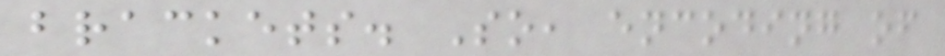brackets. So, encoding of
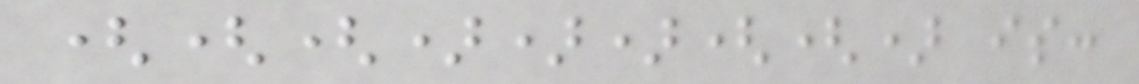((()))(() is:
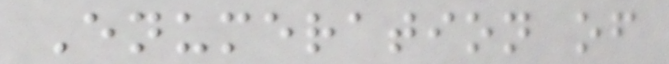Enumeration of
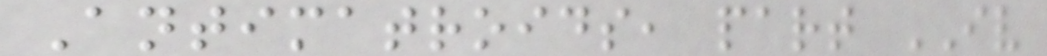Antimatroids, part IV
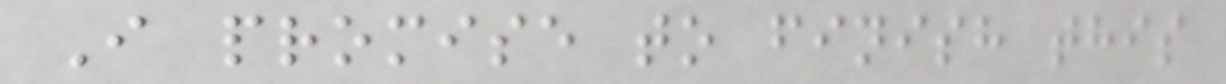I promise to finish this
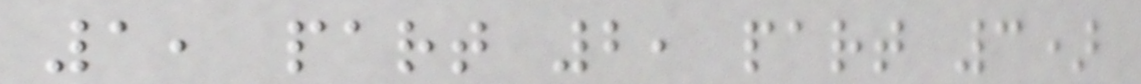1, part 2, part 3)
